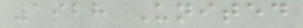1928 United
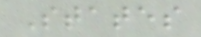States
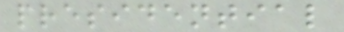presidential
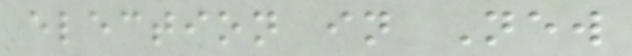election in New
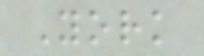York
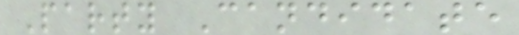Party Candidate
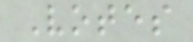Votes
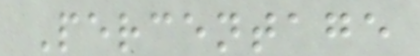Percentage
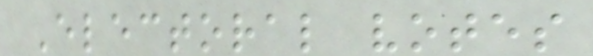Electoral votes
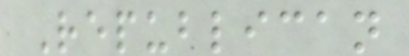Republican
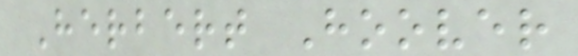Herbert Hoover
